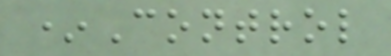*Control
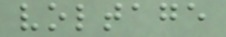voltage
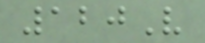120V
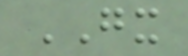GX
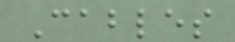Cables
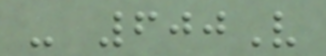- 600V
